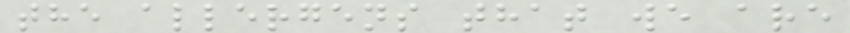the allergens that we are
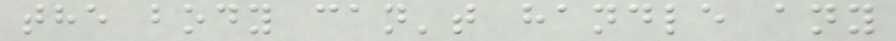the body can't handle any
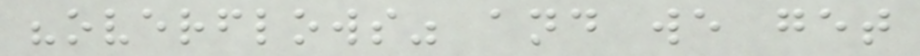"overflows" and we get
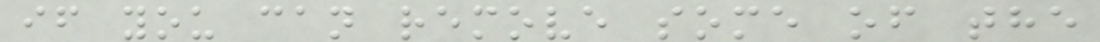if you can remove some of the
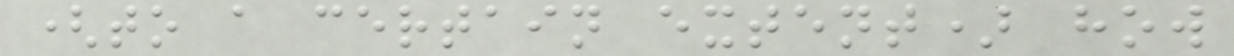(to a certain extent) how
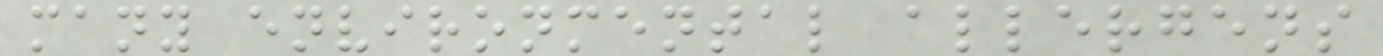many environmental allergens
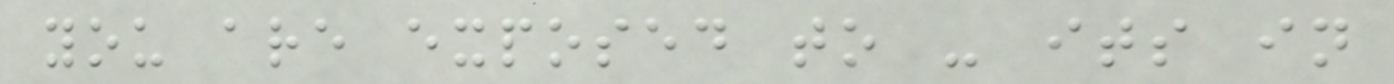you are exposed to - its in
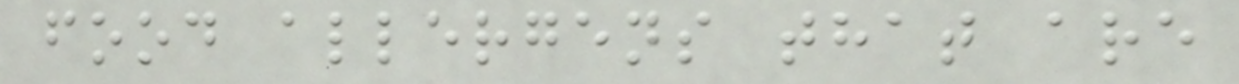food allergens that are
